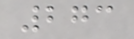273
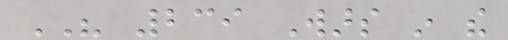HIS 239 Wars in the
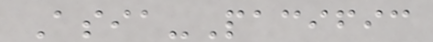Asia-Pacific
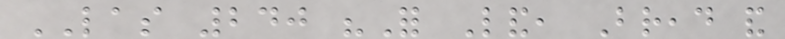LAS 240 "For Land, Bread and
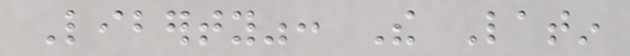Liberty": The Latin
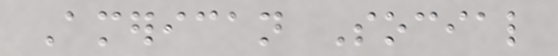American Social
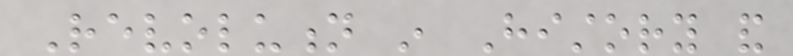Revolution in History and
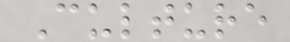Culture
